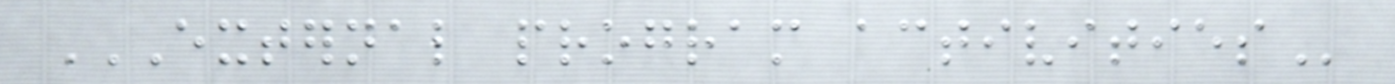EXTERNAL PROGRAM ACTIVITIES
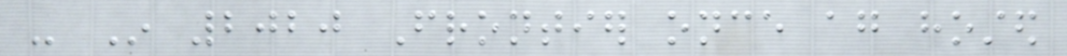- In 2020 Frontier once again hosted
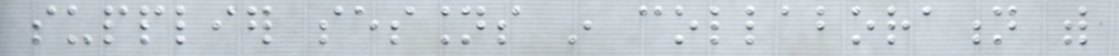supplier sessions in collaboration with
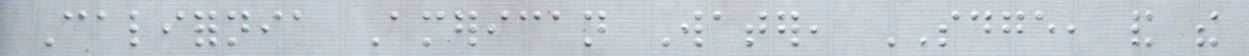California American Water, SDGE, and the
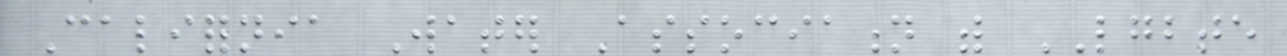California Water Association with LGBTE
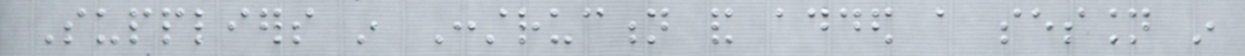Suppliers in Construction and added a session in
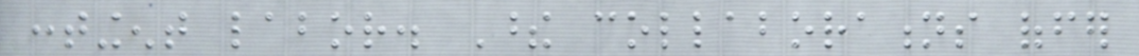contingent labor. These collaborations offer
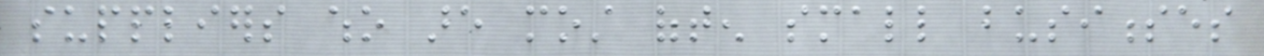suppliers who are most often small businesses
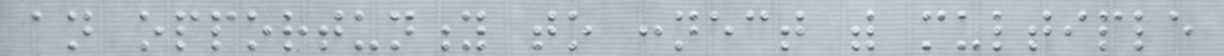an opportunity to connect with multiple
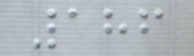186
